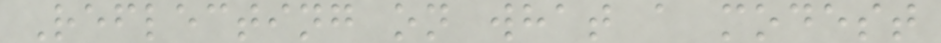Reflecting on what a modest
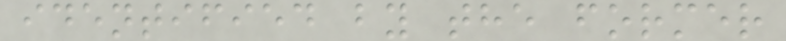identified by the former
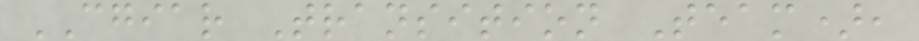CGIAR Transition Team),
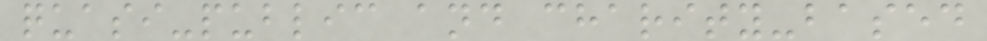quasi-public and charity-based
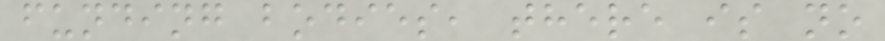funding bodies, there is no
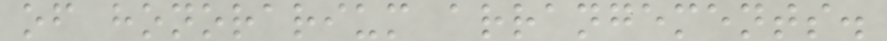of honorarium arrangements.
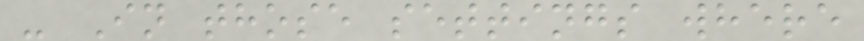- In those settings where
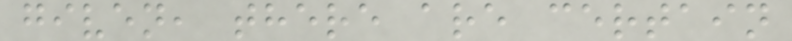given, there are certain
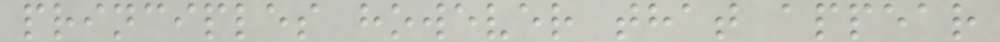principles however that appear
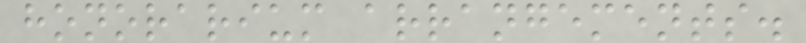honorarium arrangements.
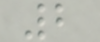2
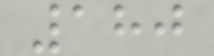180
